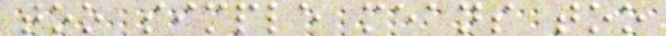too simple means too
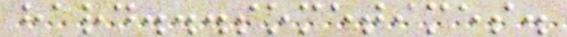hard...sometimes.
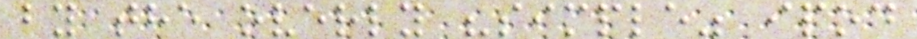by the overly "simple" ipod
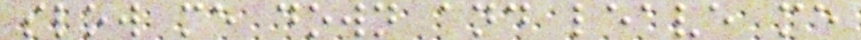slow me down and leave me
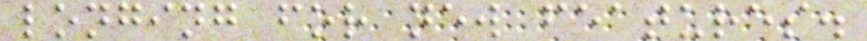longing for new features.
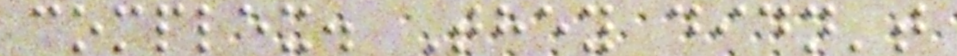complex. They didn't
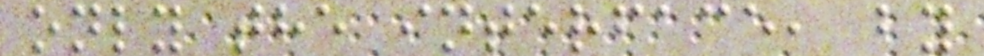only the interface, by
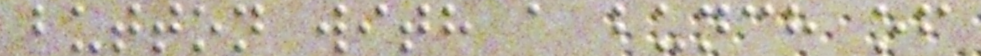button with a bunch of
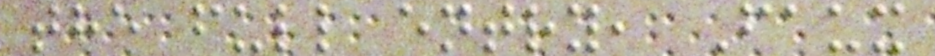the full entry, Faux
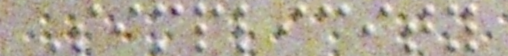Simplicity
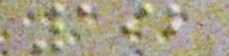192
